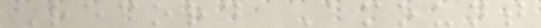Record Amount
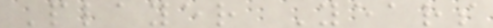Player Years
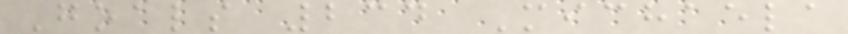Goals 234 Michaela
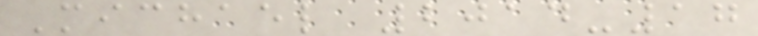Michael 2014-17
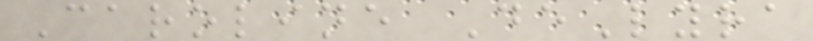Caroline DeLyra
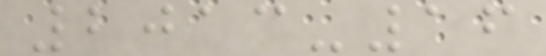2013-16
